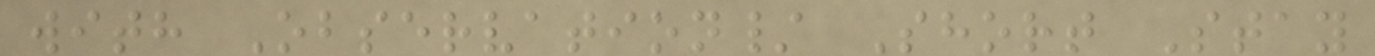with Observation/ Short Stay
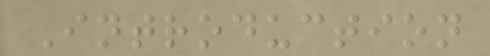Introduction
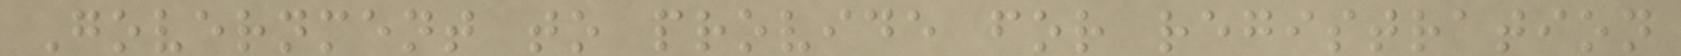Government to provide for registration
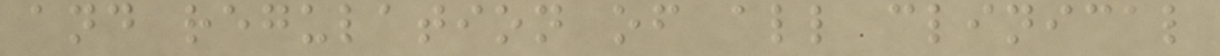and regulation of all clinical
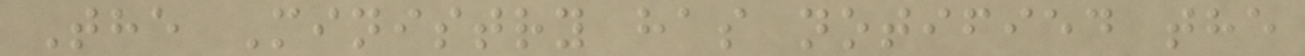The Ministry has notified the
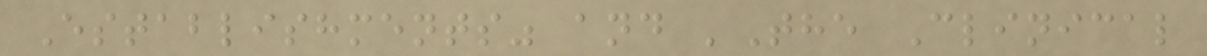Establishments" and 'The Clinical
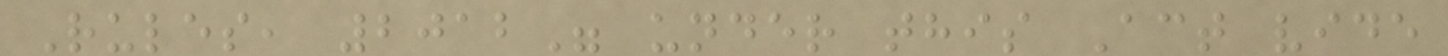Rules, 2012" under this Act vide
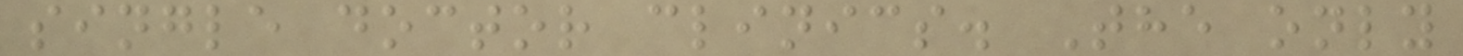single doctor clinics. The only
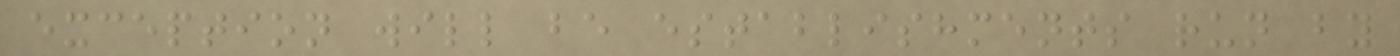exception will be establishments run by
